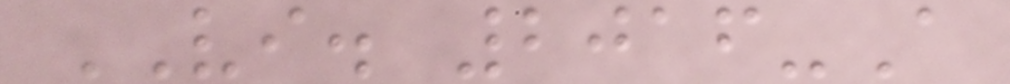VI. 2016-A
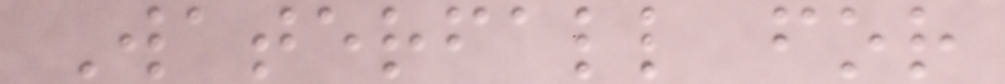Waterfall for
